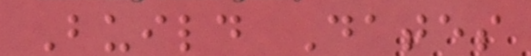Build Dates
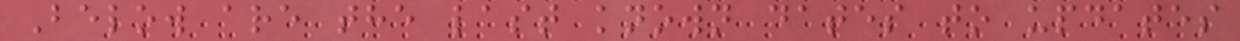Below are the last known dates to updates
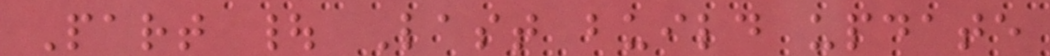Part | Last build update
